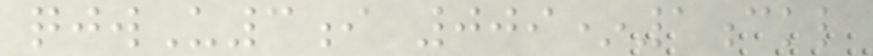qjwU3i 009*1ckl
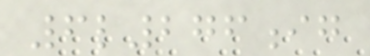6l276ig
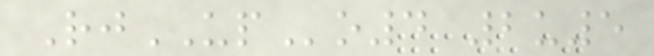RjUPo4 2u5
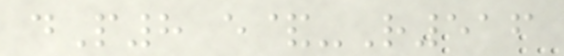dP8 e&-R516
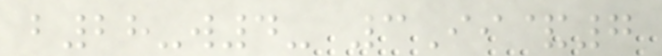b28-w4- 3Ii&7
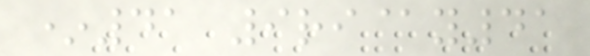*41 9ri@y41
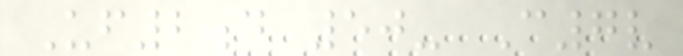Uf2d 50- C7v
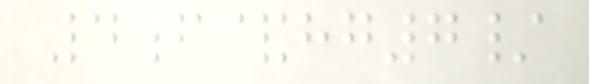4f&hg7/
